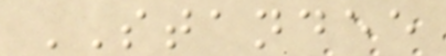STANDEE
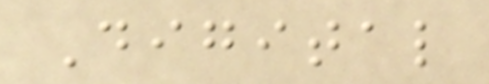Digital
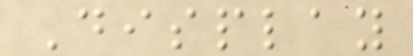Display
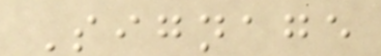Signage
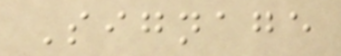Signage
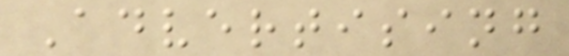Advertising
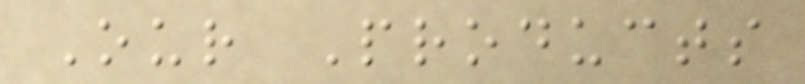Our Products
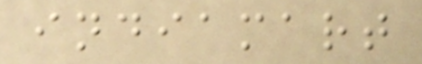indiamart
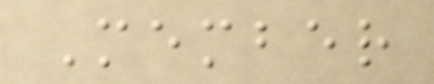Member
